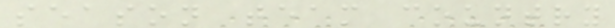season team country
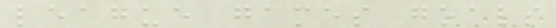league games goals
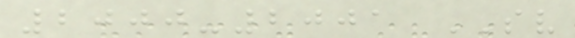2000-2001 SV
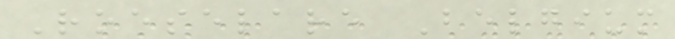Roeselare Belgium
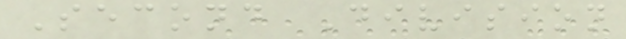Second Division
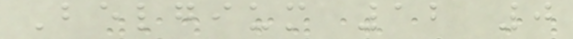Belgium 12 0
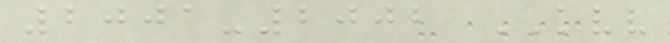2001-2002 KVV
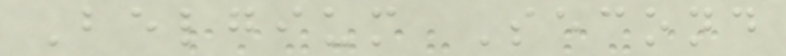Belgium Second
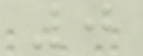0
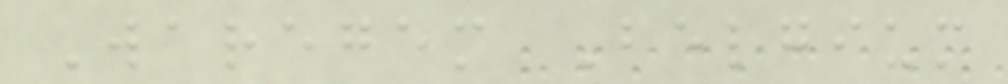Waregem Belgium
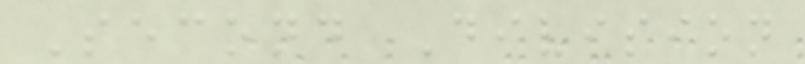Second Division
